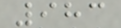983
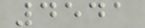4541
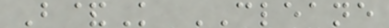B&K CLEANE
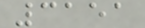3151
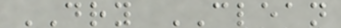DRY CLEAN
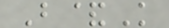B&K
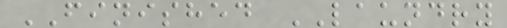FINISHED LAUNDRY
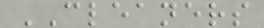CLEANERS
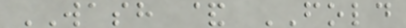WASH & FOLD
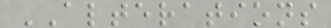ALTERATIONS
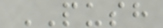PUSH
